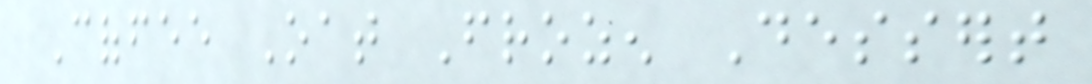Coffee Oat Frozen Dessert
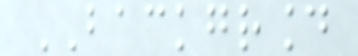BACKGROUND
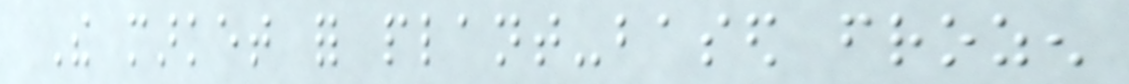The market for plant-based frozen
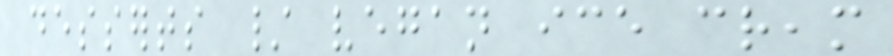desserts / vegan ice cream
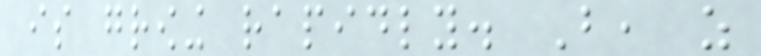is growing rapidly. But, as
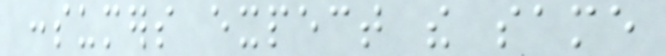consumers expect the same
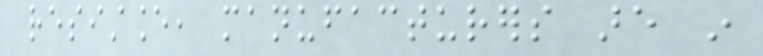resistance, manufacturers are in
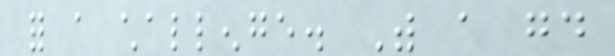for a challenge. With a good
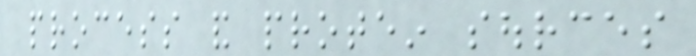process and protein sources
